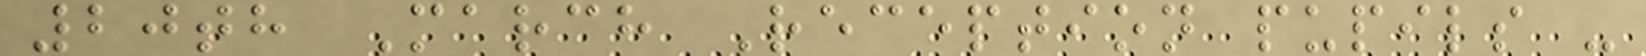20th March Reception pupils -
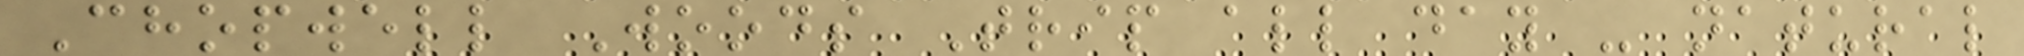Chopwell Woods Trip all day - natural
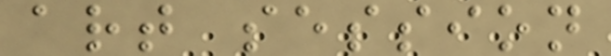art session
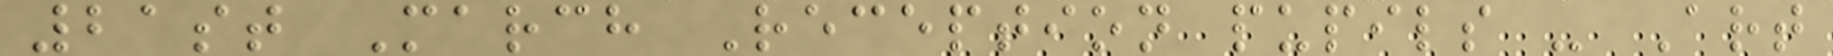21st March Reception pupils - Art
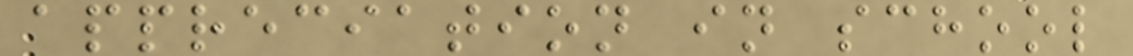appreciation in school
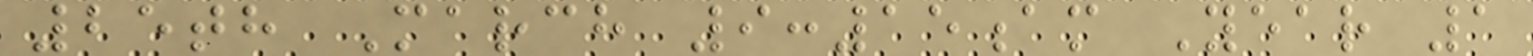25th March 9:15am Year 1
